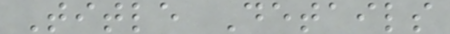Title Details
